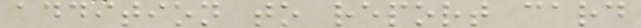addition to report card
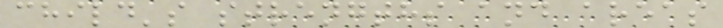child's strengths and areas
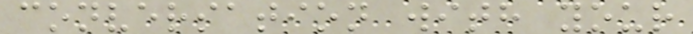conversation with your
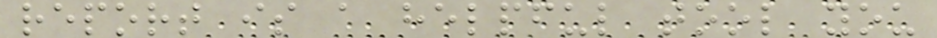report is a helpful tool you
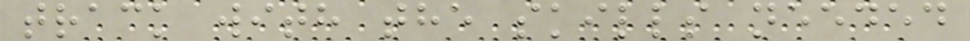track with the skills needed
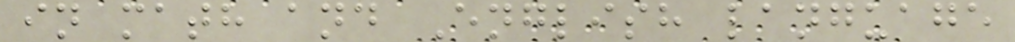in math and English language
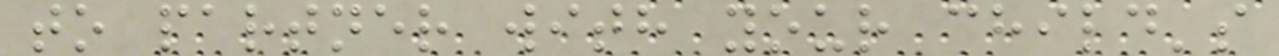to partner with your child's
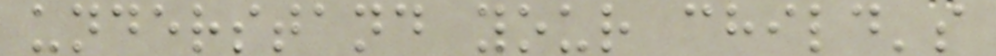understand your child's
